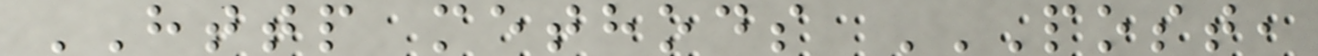HTTP methods POST,
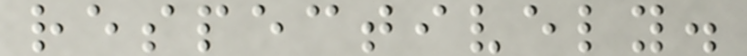respectively.
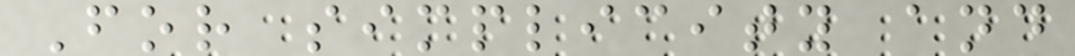For simplicity and
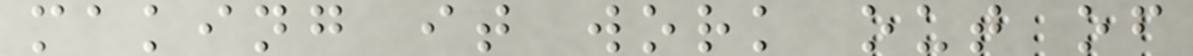making it work out of
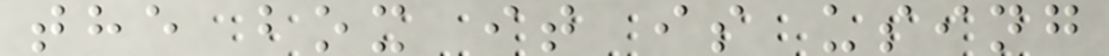the box it is using
